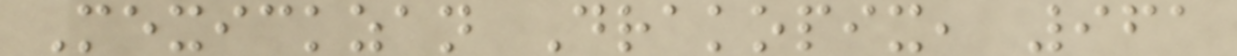Mexickzan Drakopix, 961
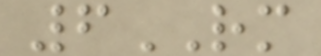6RM
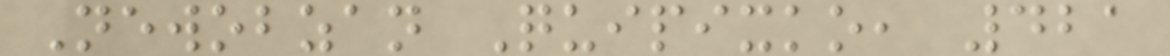Newobzan Quipixko, 421
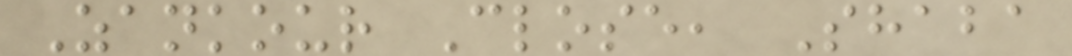Zankour Close, Shaba
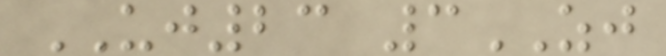UJ23 3ZJ
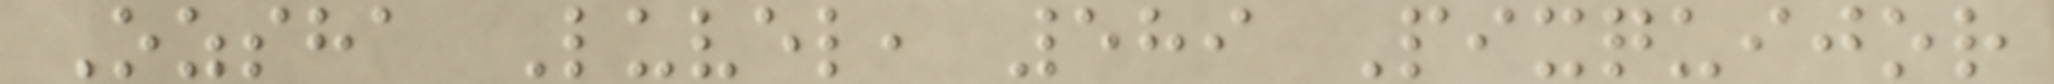Ozsha Luvel, 589 Pixquijor
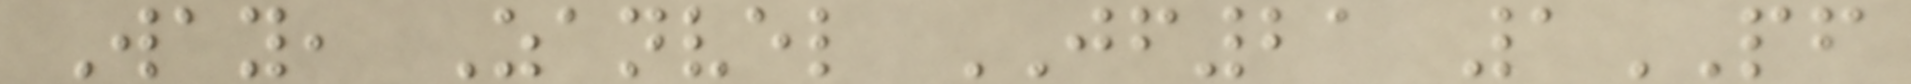Way, Zanvel JF21 1PF
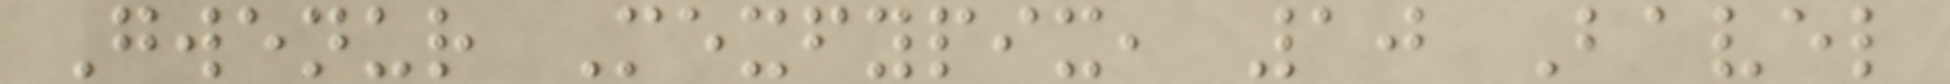Gwenur Mexfypix, 10 Bavel
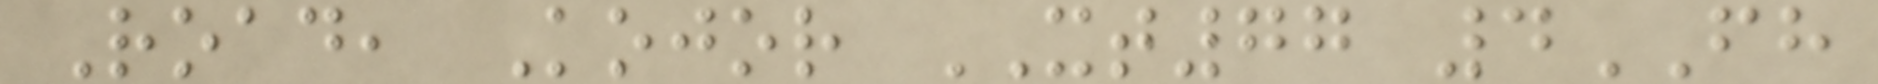Road, Kojor XT77 4FH
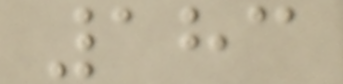183
